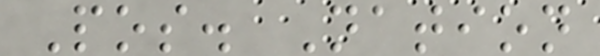Pos. Nation
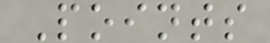Points
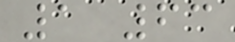1 63
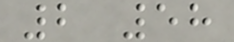2 58
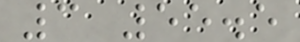3 55.5
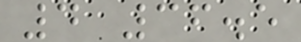4 36.5
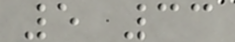5 33
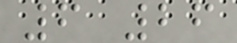6 26
